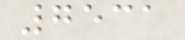7531
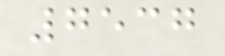7537
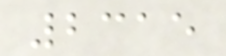2315
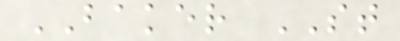BAKER ST
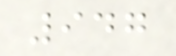947
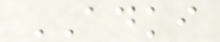ADKI
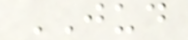JUD
